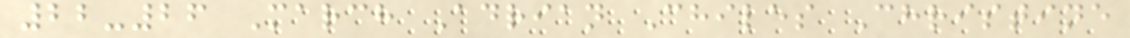22-26 March Adrian Chiles Christine
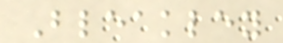Bleakley
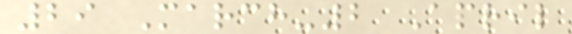29 March-2 April
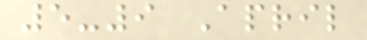5-9 April
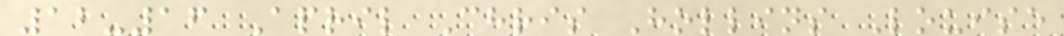12-16 April Chris Hollins Louise
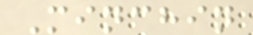Minchin
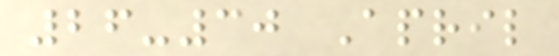26-30 April
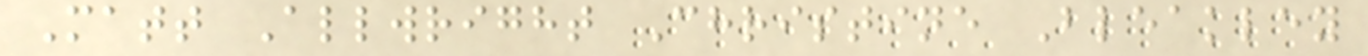Matt Allwright Christine Bleakley
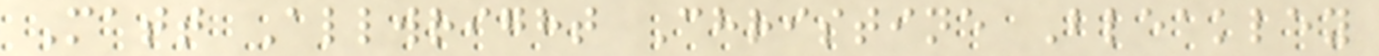Matt Allwright Christine Bleakley
